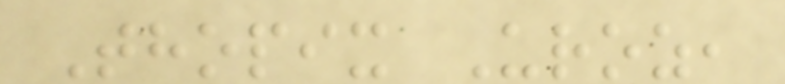Thopix Uroz,
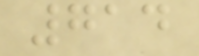714
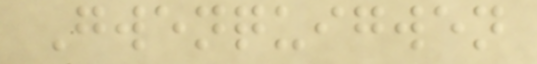Gwenquigwen
